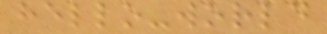hello-world
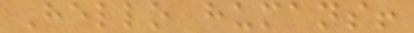Hello humans!
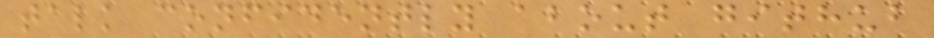talk confidently about github
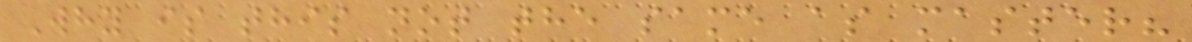Why is this not the same as master?
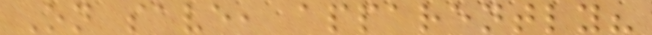On save, apparently?
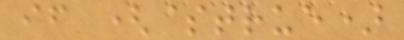if ($true)
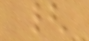{
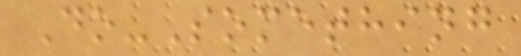Do-Something
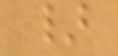}
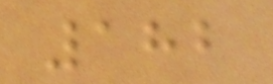182
